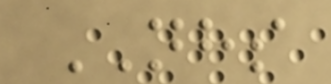NHS
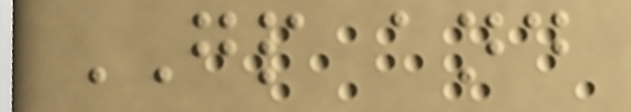GP and
